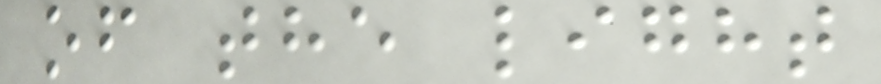of the light
